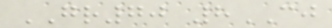GR70 8CJ
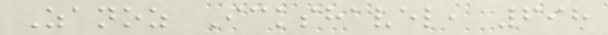Zanoz Ickshavel, 698
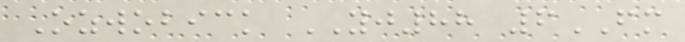Ozwobick YJ88 6FM
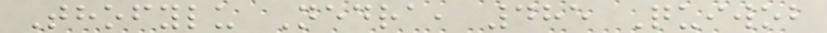Thofylu Nedra, 485 Quiwob
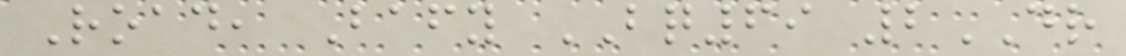Road, Bafy BQ69 2DR
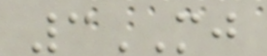3MJ
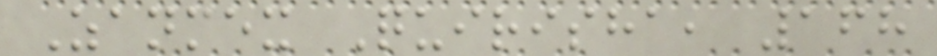Zanmex Quirisha, 168
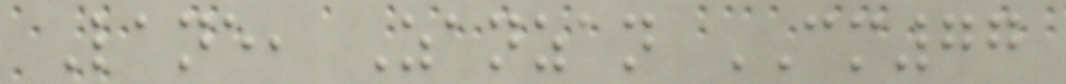Lane, Zanzan CM77
